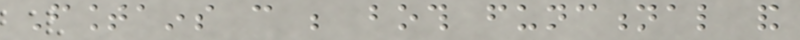Fountains can be both functional and
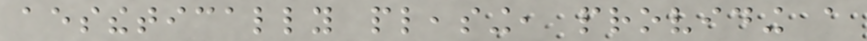aesthetically pleasing, providing a
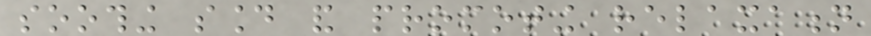soothing sound and promoting relaxation
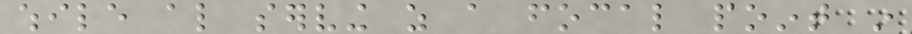while also serving as a focal point in
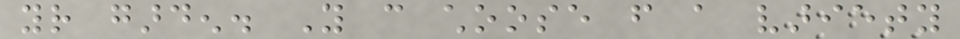your garden. You can choose from a variety
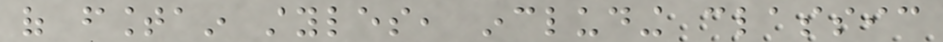of fountain styles, including classic
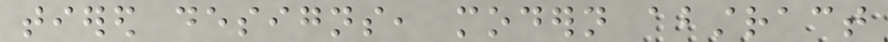tiered designs, modern abstract
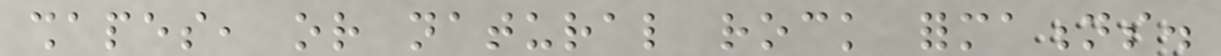shapes, or natural rock formations.
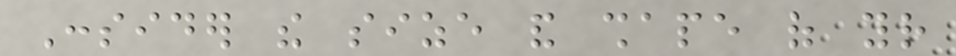Consider the size and shape of your
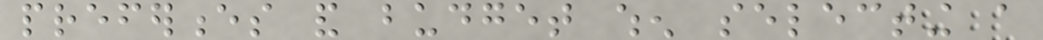preferences and budget when selecting a
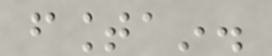fountain.
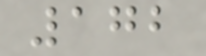172
